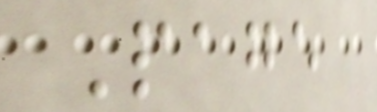Page
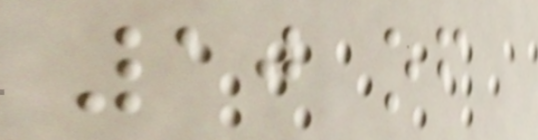10 of
